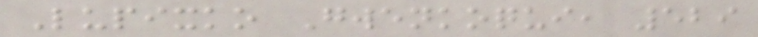Lupixko Gwenkoqui, 529
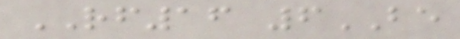RF16 6BE
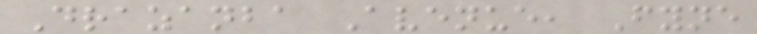Drazanba Avenue, Fyne
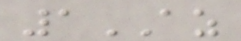1AZ
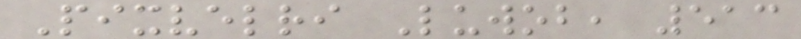Pixvelri Luwob, 513
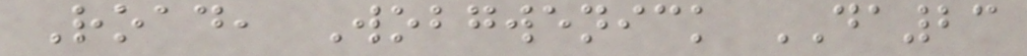Road, Wobgwenick DA23
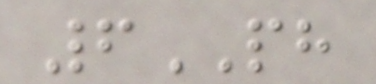6PH
